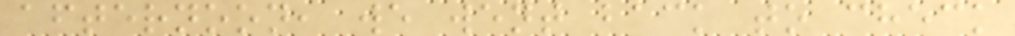afternoon, we went back to check
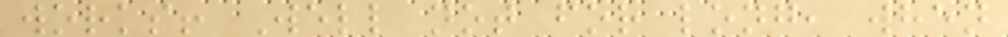works! Well not for long, when
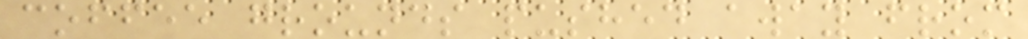coffee grounds pushed away from
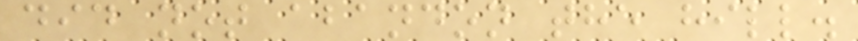did not abandon the hill.
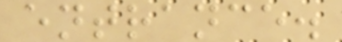entrance.
